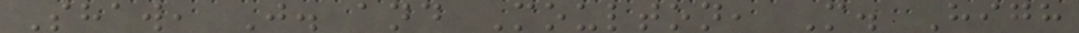Shaw, J. and Moulton, M. High
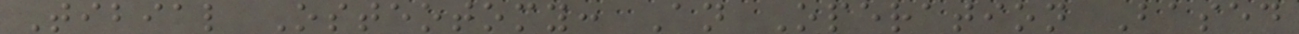Tibial Osteotomy: An Operation Based
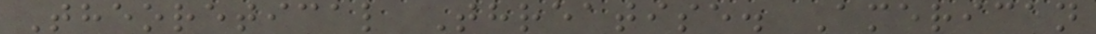Theoretical Threatise. American
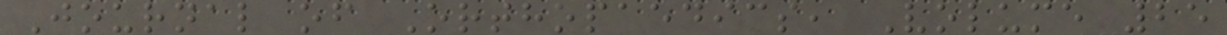Journal of Orthopaedics, Volume 25
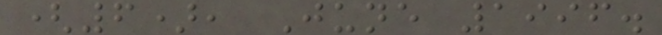(6), June 1996.
